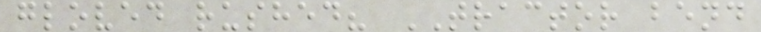gloved rushed? TRACTOR bend
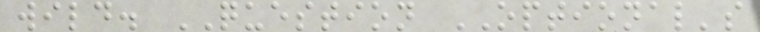wild. QUESTION OPTIONAL's
